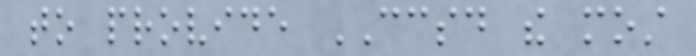to provide CCSD the most
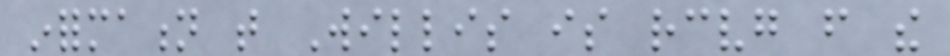information that Willis is receiving from the
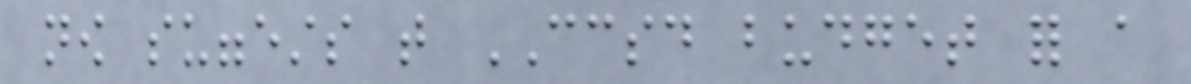now suggests that CCSD budget for a
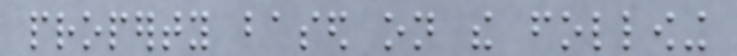property based on the following
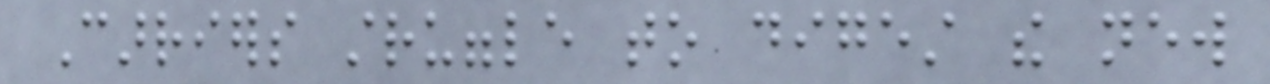Carriers struggle to digest the new
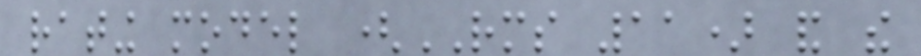rating model (RMS 11) and the
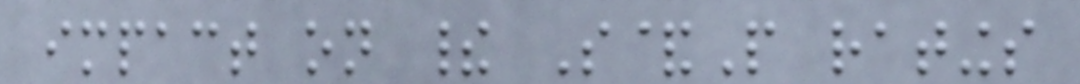impact on their S&P ratings
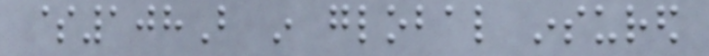$108B in global insured
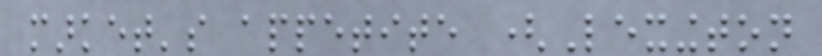market's appetite (Lexington
